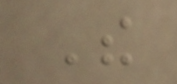The
